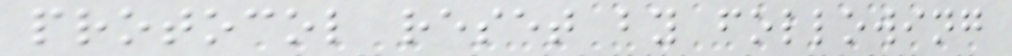protocol reset by following
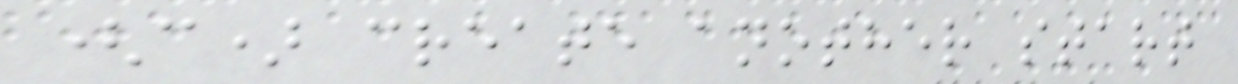(c) create another start
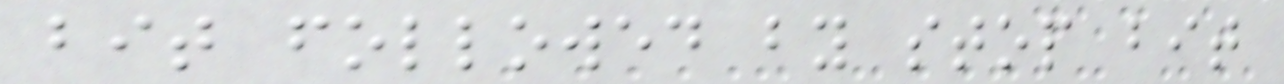bit followed by stop bit
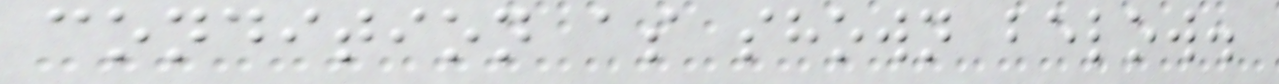condition as shown below.
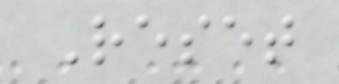Reset
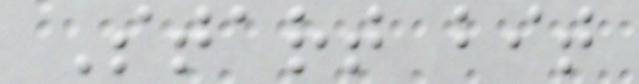Start bit
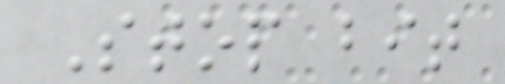Stop bit
